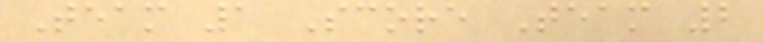Team 1 Score Team 2
